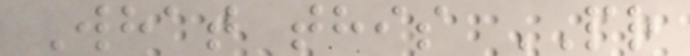What this PR
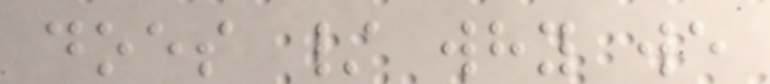does / why we
